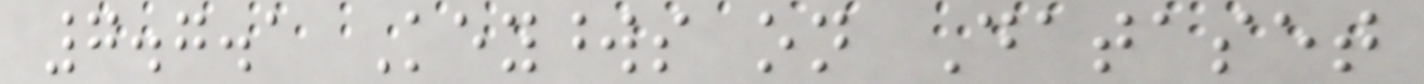7.7.1 Keywords on Dataset
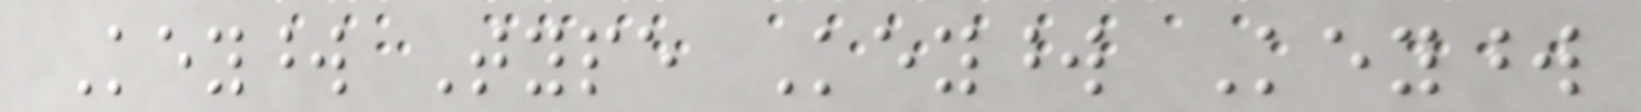Keyword Type Keyword Keyword
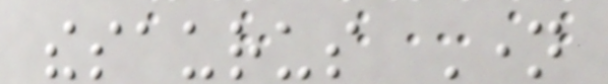thesaurus Name
